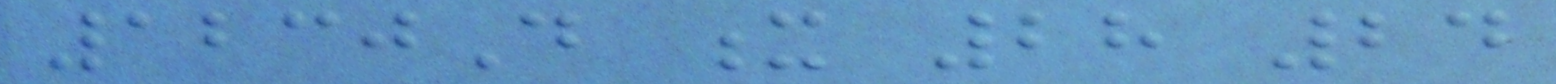1230D x 28 24
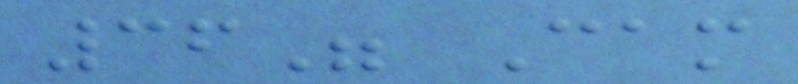36" Cam
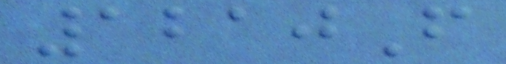1210F
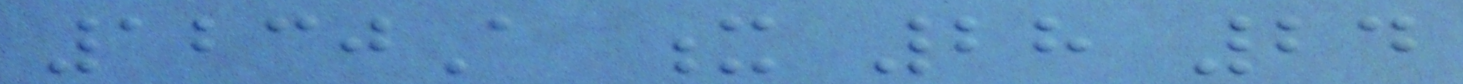1230A x 28 24
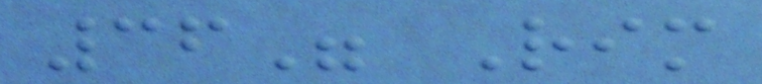36" Rim
